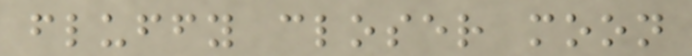fluffy closer moon
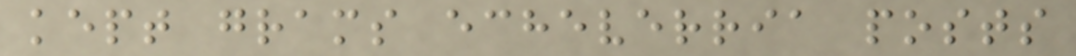kept grams echeverria posts
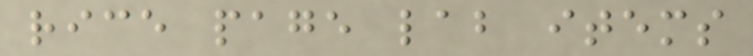rice page lab items
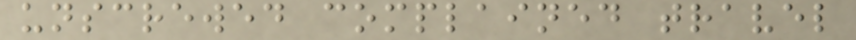unscrewed complained travel
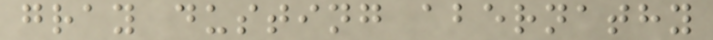gray dusting abernathy
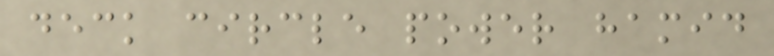deck circle power hamid
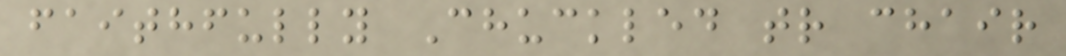faithfully Chuckled tr chair
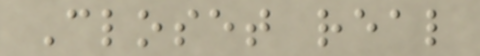Closet real
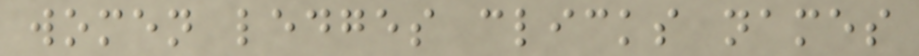women ledges clicks names
